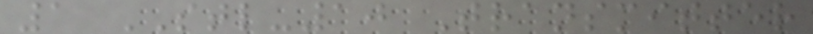1 STL-10 Transmitter
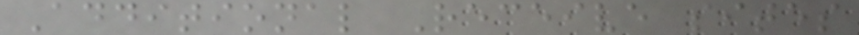Additional Receive sites
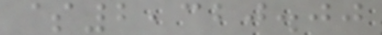$2,320.00
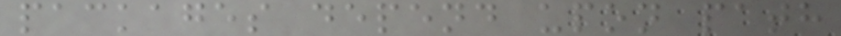packages depend upon path
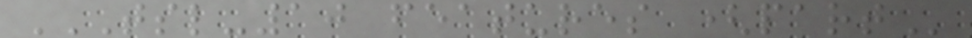TSL-10 FEATURES (PART
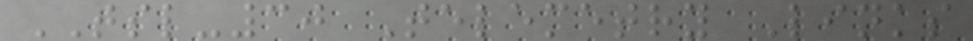TSL-30 Telemetry Links
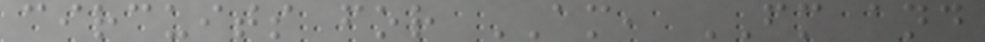circuits for AM, FM and
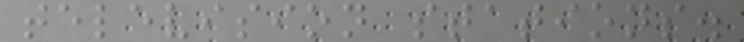television stations.
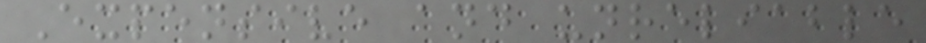Expensive and unreliable
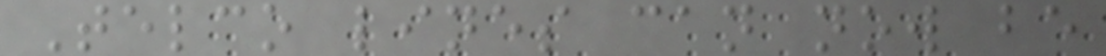Telco lines can now be
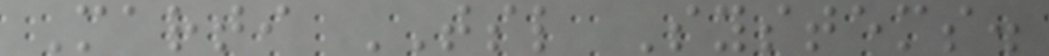Marti TSL Systems.
